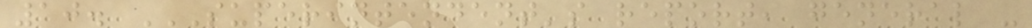10. SUPERINTENDENT'S REPORT, GENERAL -
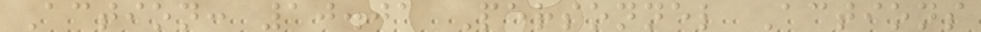Action: 10.01 Personnel Actions
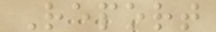Report
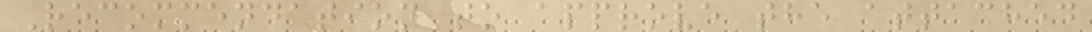Recommendation to approve the attached
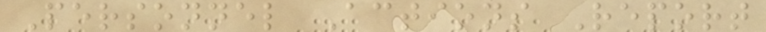Personnel Actions Report
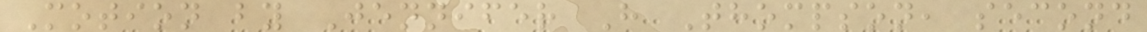Motion by Jennifer H Thompson, second
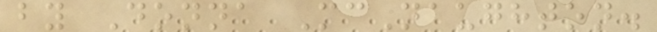by Donna McNaughton.
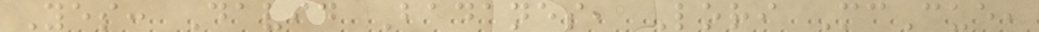Yes: David Badanes, Lori McCue,
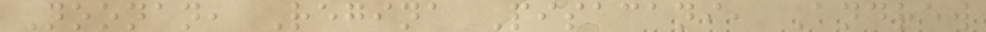Noonan, Regina Pisacani, Andrew
